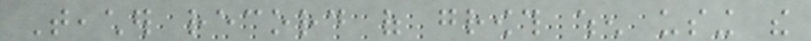Teacher record of growth when using the
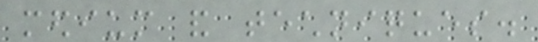medium and techniques.
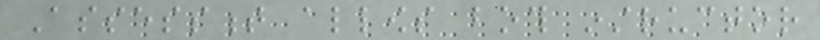Assessment allows both instructor
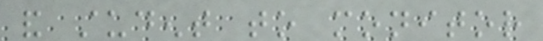and student to monitor
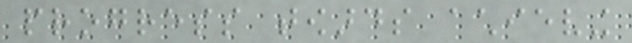progress towards achieving
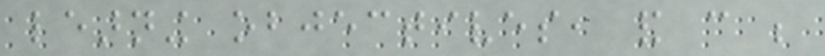learning objectives, and can be
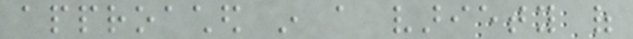approached in a variety of
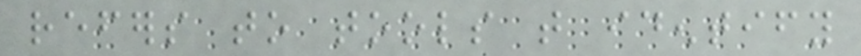refers to tools that identify
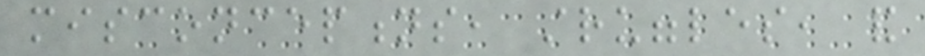misconceptions, struggles, and
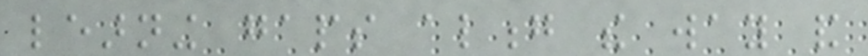learning gaps along the way and
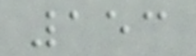153
